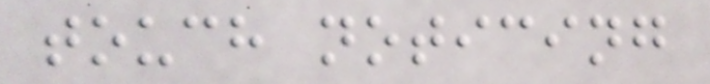touch noticing
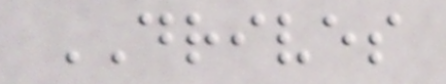DRIVES
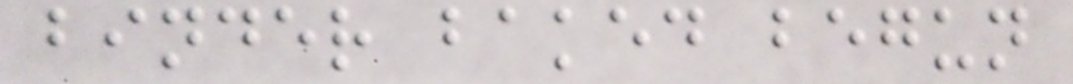binder baked begun
